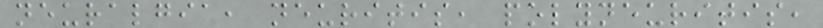neuralgia, neuritis, polyneuritis,
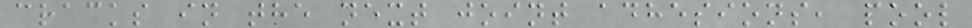cracks in the next joint adhesions, pool
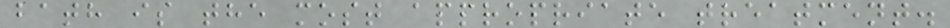bath is the most appropriate treatment.
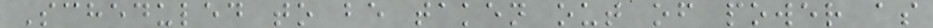Scheduled to be taken out of power as
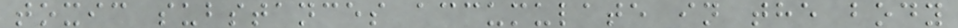toxic substances accumulate in the body
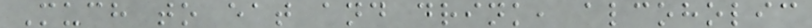Much to eat and drink, alcoholic
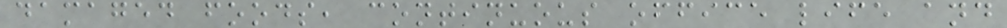damaged foods, continuous office life and
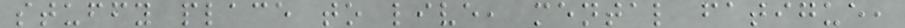stuffy place to live, mental fatigue,
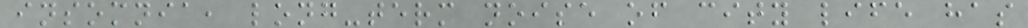insomnia, long-term noise of city life has
